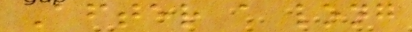After a long
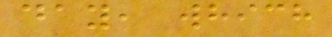day, which
